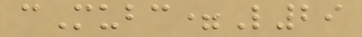cMubc=L29
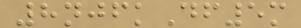8njfkDf5m
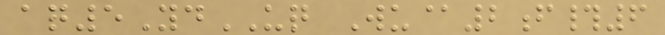aq5YdUQ Wu@2f#6
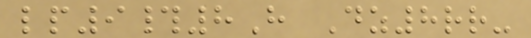lp9#8H Dz8rr-
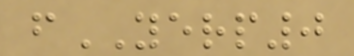fYERP0
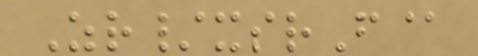Zr/xsrF@
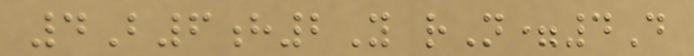4B6h2Y rN=4D
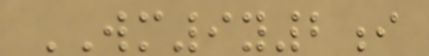WM9y2i
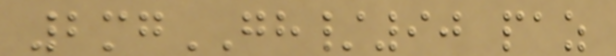2mgGH/90 paz
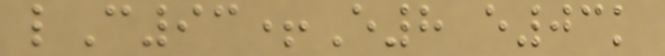lC93+E8 e03k
